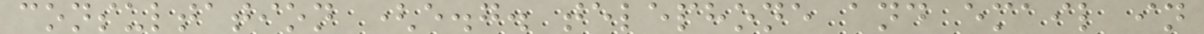consultation (e.g. telephone and email in
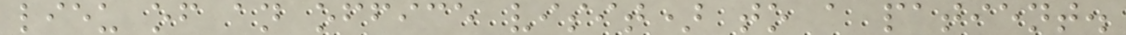lieu of an office visit) to a patient.
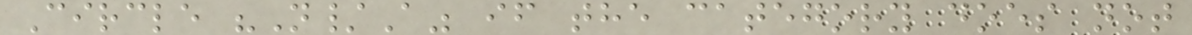Circle "N/A" if the category does not
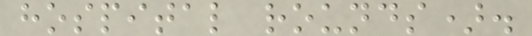hospital rounds).
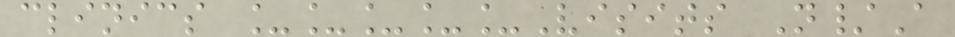clinics _____Visits N/A
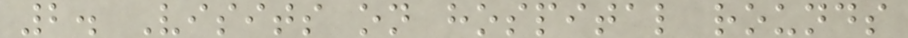2. Visits on hospital rounds
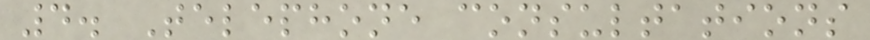4. Telephone consultations
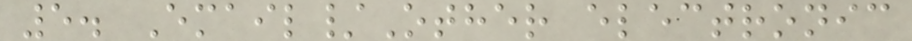5. Email/Other electronic
